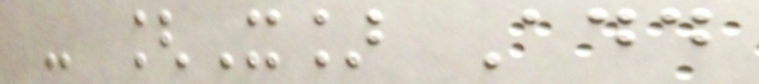- [X] Add
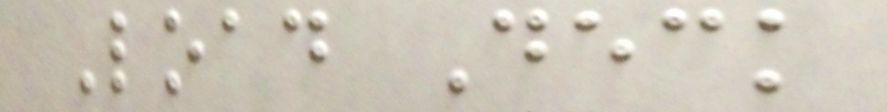Load Deck
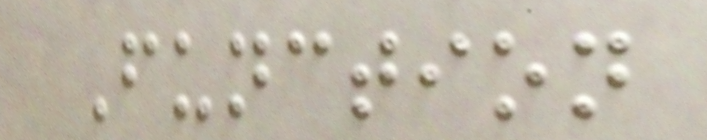Function
